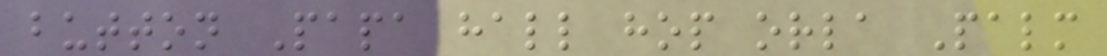button Papa hall hop orla Palm
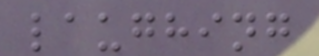laughing
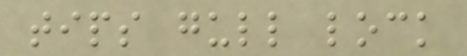tips gull lock
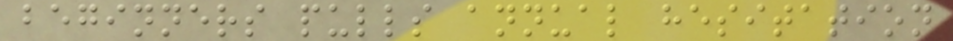beginners pulls annual hesitation
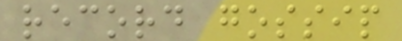record gossip
